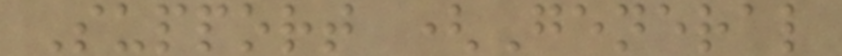Support (General
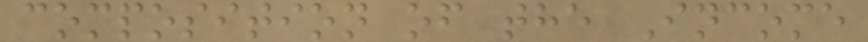composition of the Income
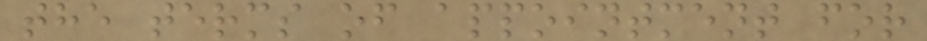the terms of appointment for
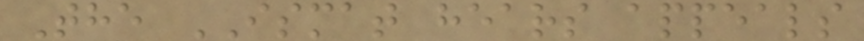The ISMAT hears appeals
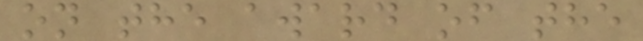on the award of the
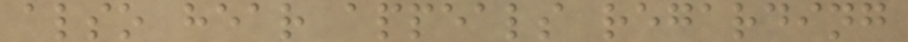also hear appeals regarding
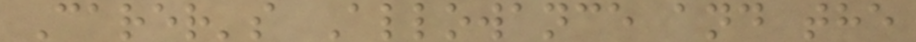Carer's Allowance and the
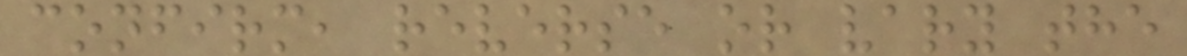confirm, reverse or vary the
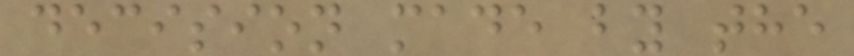decision made by the
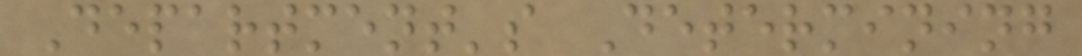Department's Determining
